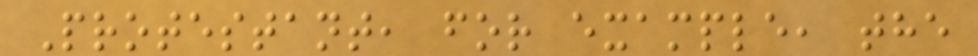Protestant, for example, the
